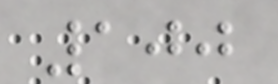100
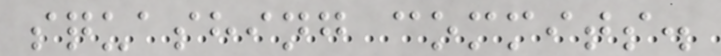squashing commits.
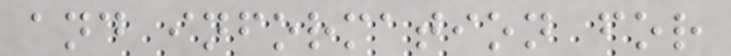and information for
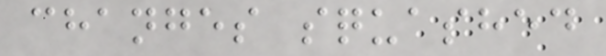changes squashed
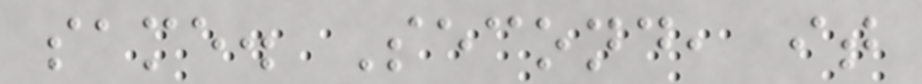same. Second, it
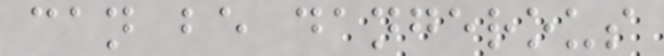can be dangerous
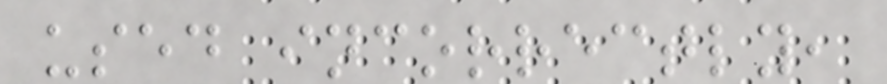used incorrectly,
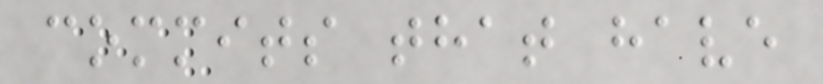commits that have
